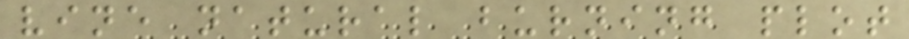vine natural burning plot
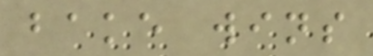bake wins
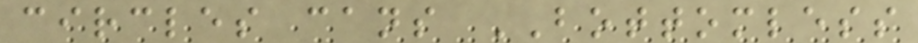circles cans BOTTOMLESS
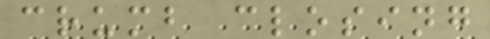crumb closing
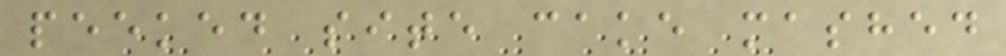peeked site cake mashed
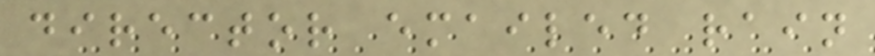director emailed rain
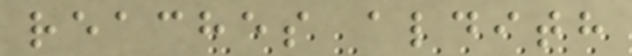reaches aldith
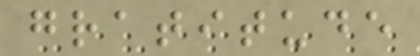gratitude
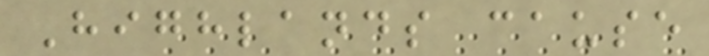Highlands cause
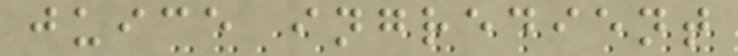juice ingredient
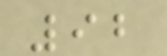92
